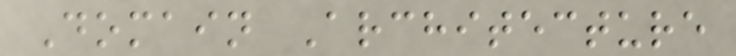Domain Architecture
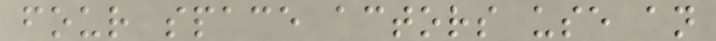four space actors use an
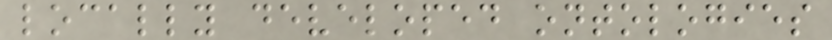locally developed ontologies
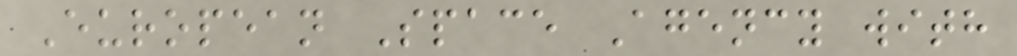European Space Agency with
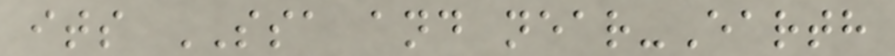its SSA and near-Earth
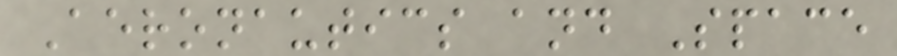Aeronautics and Space
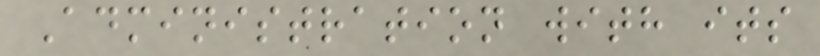Administration with its
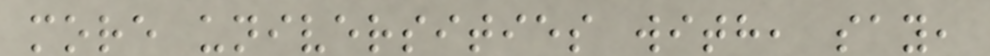more universities with, say,
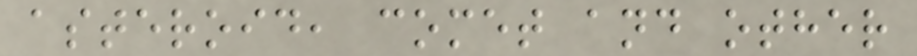asteroid, comet and other
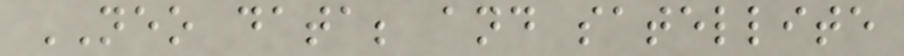NEO data; and satellite
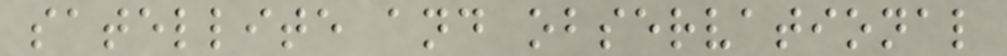satellite and observational
